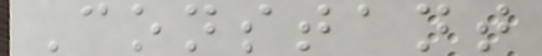Constant
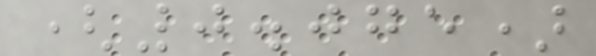(0.075)
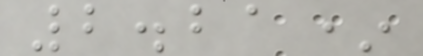2.21*
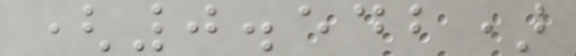(0.542)
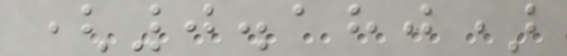(0.180)
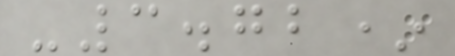-3.72*
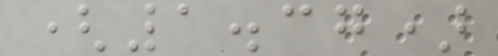(1.37)
